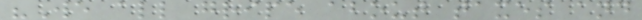"We all gripe about taxes and
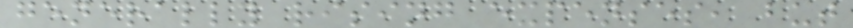generally rising expenses, but
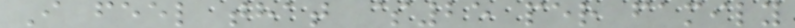I feel that $25 per family
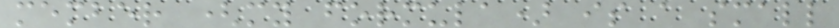member (my formula) is a small
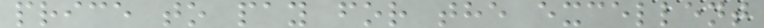price to pay for the excellent
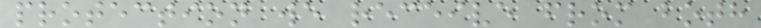protection we receive from both
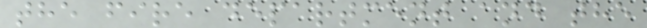the fire department and the
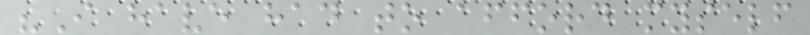"I have had to afford myself
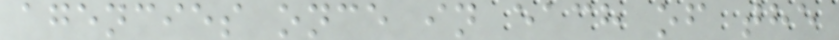agencies once in each of the
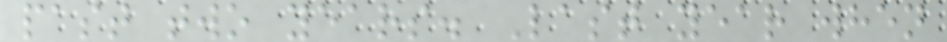past two years. Last year when
